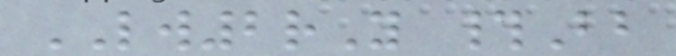LW2rY #Bb
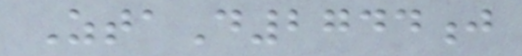ZtaD2744j
